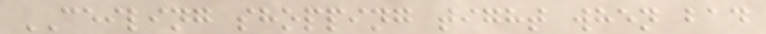CEILING shopping tight when bad
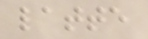latte
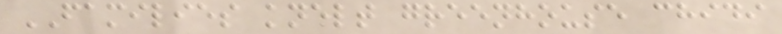FAMILIES knelt greenhouse chidi
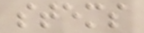stems
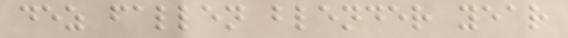dez fallen blender year
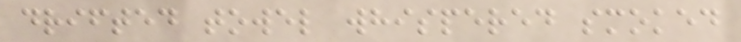drifted towel whispered smoked
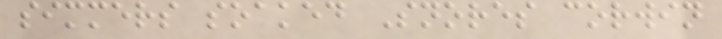simmers soaked Snores corwin
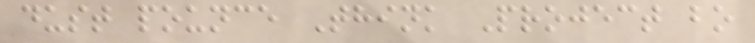dust pounce Think Project bo
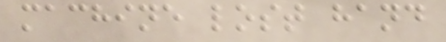machine lost hand
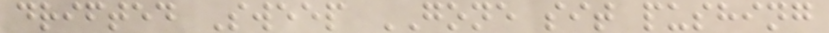drifted Sweep GONE sit pushing
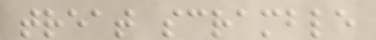treat scramble
